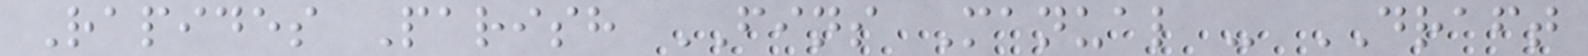Rapides Parish FINS Manual - DRAFT
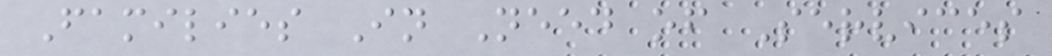Families In Need of Services
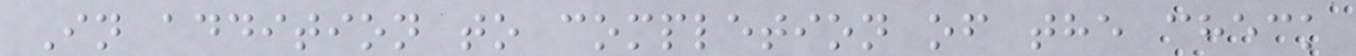In addition to completion of the check
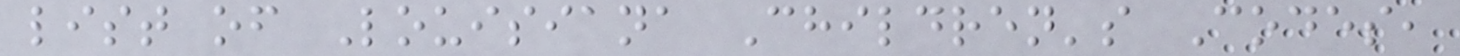list of Louisiana Children's Codes,
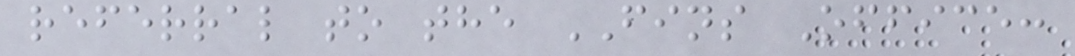referral to the FINS Office:
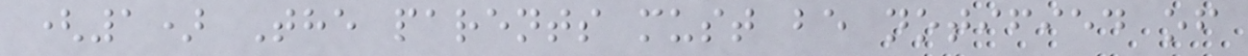(1) The parents must be notified of
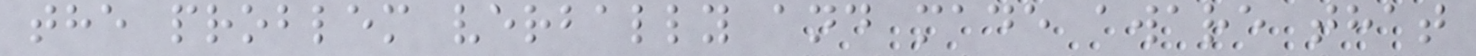the problem verbally and made aware that
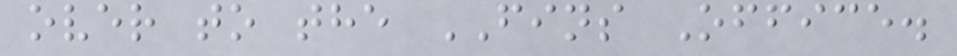over to the FINS Office.
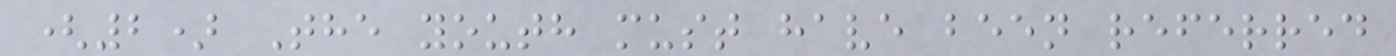(2) The youth must have been referred
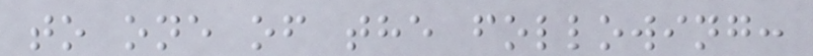to one of the following:
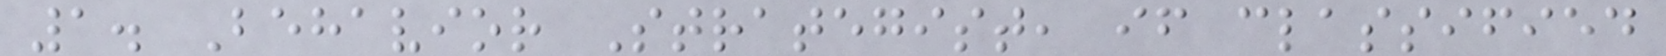1. Behavior Strategist, if classified
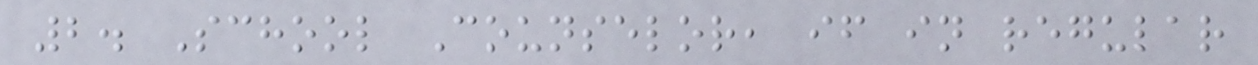2. School Counselor, if in regular
